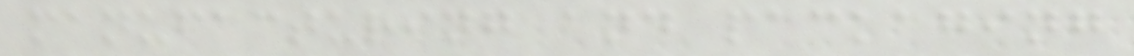manufacturing and packaging
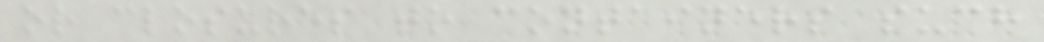or closures to containers such
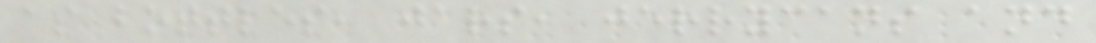as bottles, jars, jerrycans and
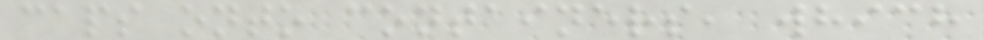caps onto containers, which
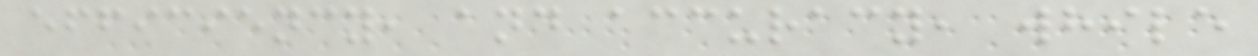efficiency, and accuracy, while
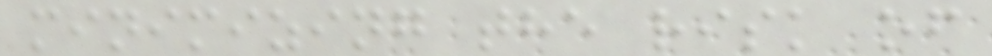minimizing the risk of
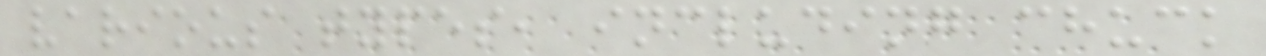various types, including chuck
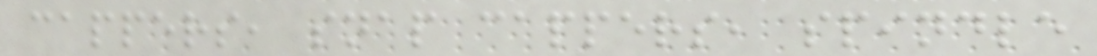cappers, snap cappers, spindle
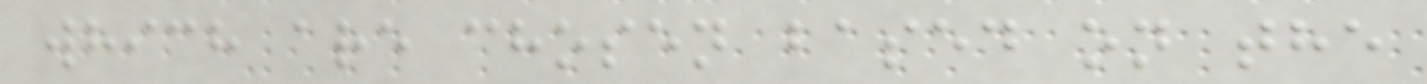which are chosen based on the
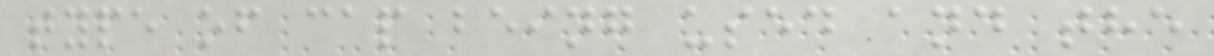type of cap being used and the
